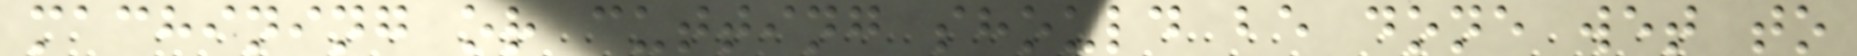machining or cutting should be done wet to
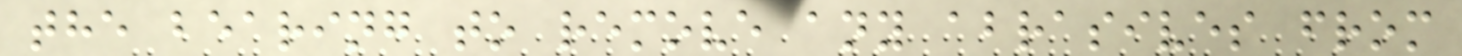the bearing to remove any abrasives from
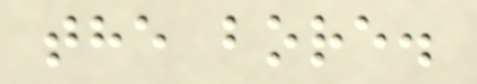the bore.
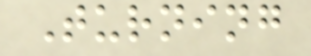Turning
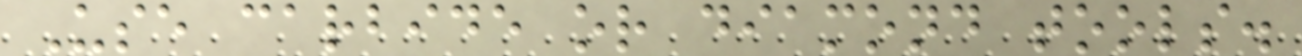Use carbide or diamond tools.
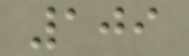109
